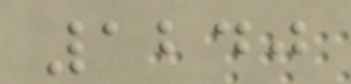1240
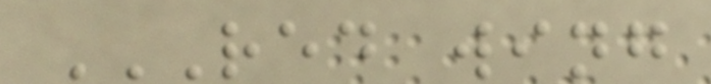RED WING
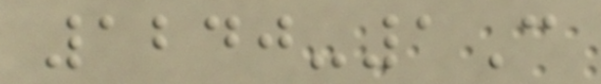1240-1C
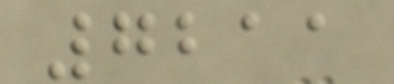7211
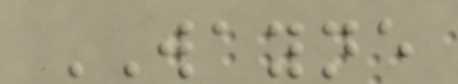WAYNE
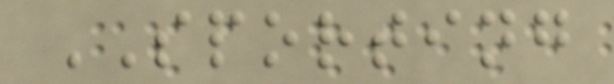SPORTING
